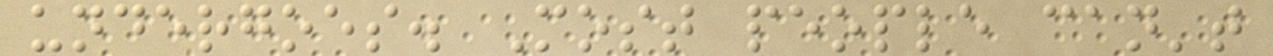undergoes. Most people can't
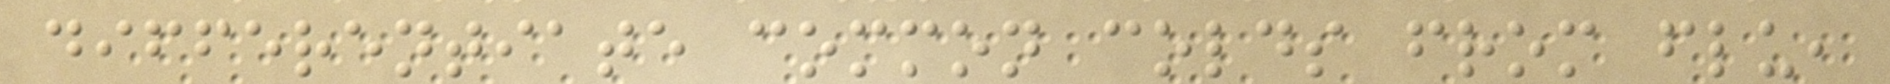differentiate common colds from flu,
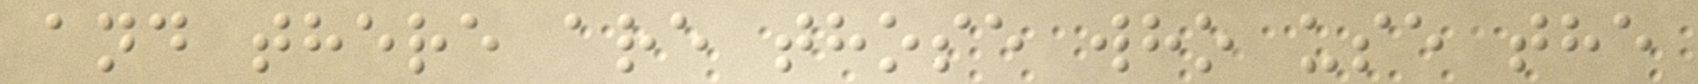and there are those who use the
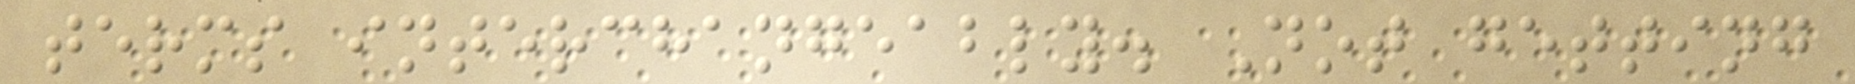terms interchangeably. Not getting
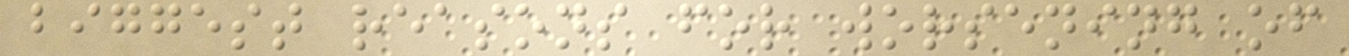biggest reasons for worsening of
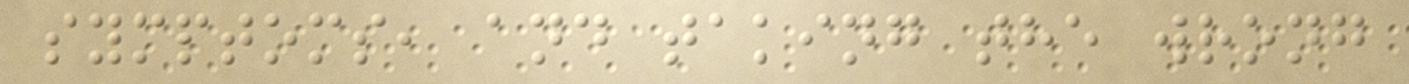symptoms, and taking the wrong
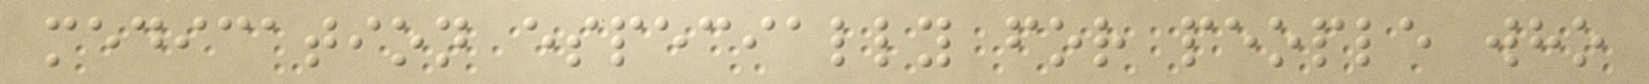medication especially for people who
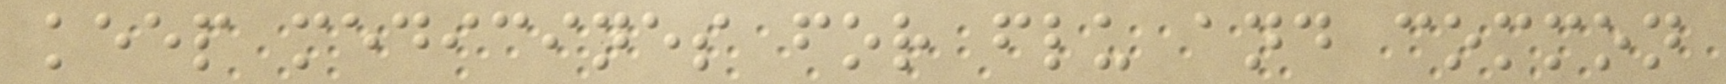keep medicines for flu and common
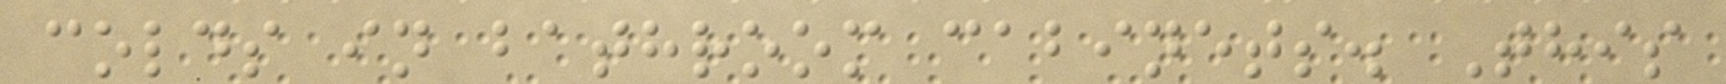colds in bathroom cabinets. This
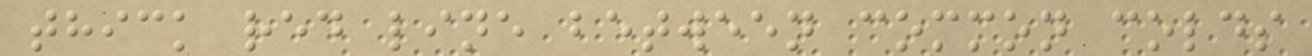thick red line between common colds
